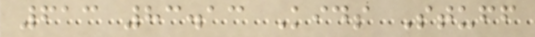613 83.13 Kids Stuff
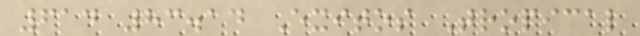614 83.14 Exitos Tropical
